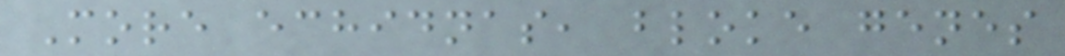More echidnas, bloke genes
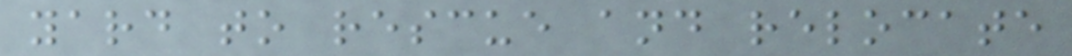yard to rescue and relocate
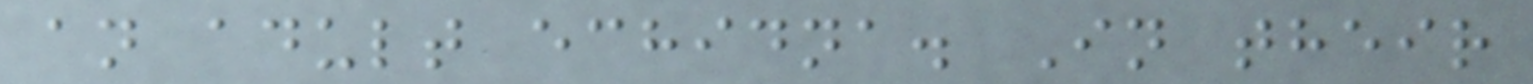an adult echidna. In their
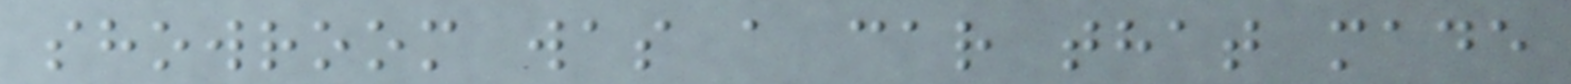showroom was a car that made
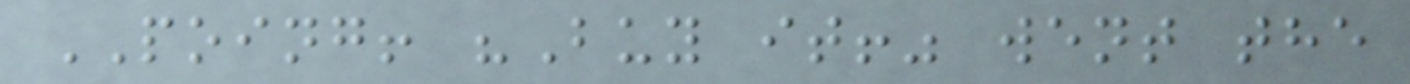POING! "Buy it!" went the
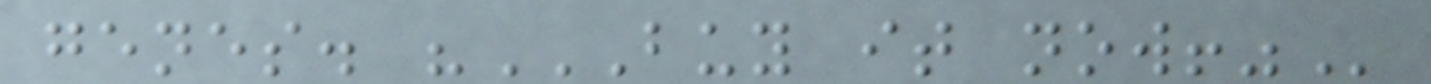genes. "BUY IT NOW!"
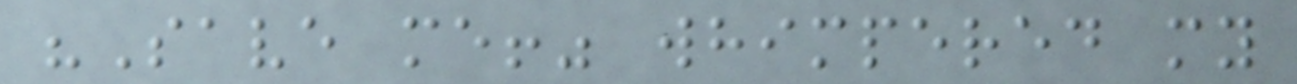"Save me!" whimpered my
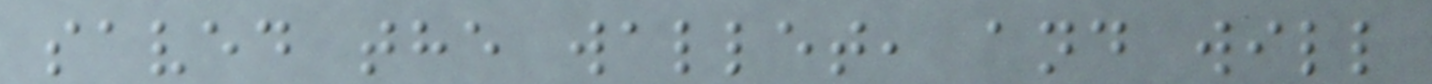saved the wallet, and will
